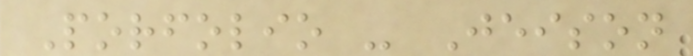Porfolio - Jeison
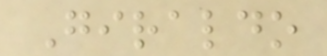Giraldo
